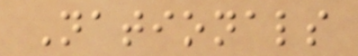Nationals
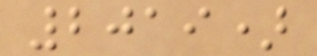2019)
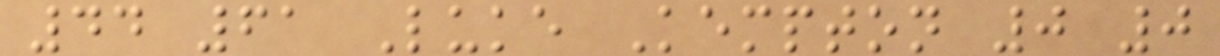44 61 Luke Kempton 0 0
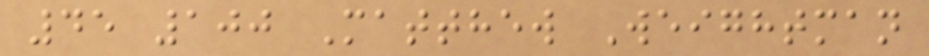45 100 Matthew Weightman
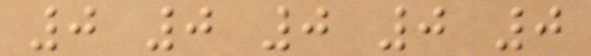0 0 0 0 0
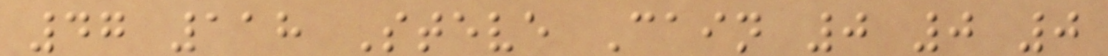47 118 Steve Cain 0 0 0
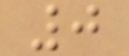0
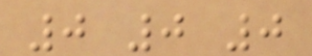0 0 0
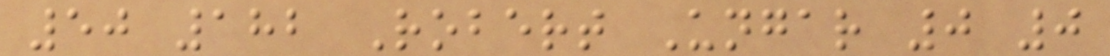50 182 Robert Ungar 0 0
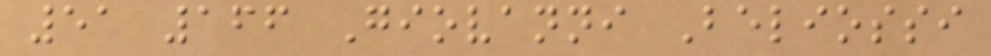51 166 Giovanni Beliossi
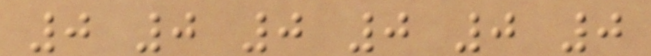0 0 0 0 0 0
